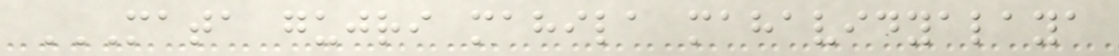MATA GUJRI MAHILA MAHAVIDYALAYA
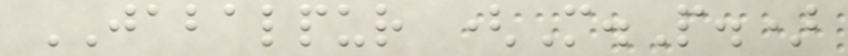JABALPUR (M.P.)
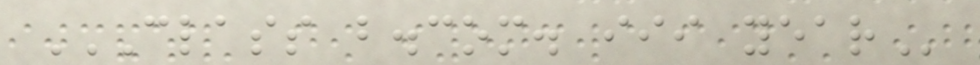CLASS B.COM. III YEAR
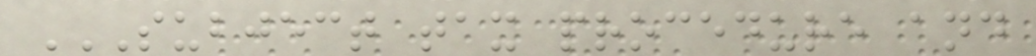SUBJECT TAX PROCEDURE AND
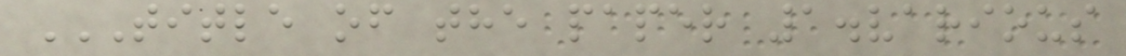TITLE OF THE PAPER 1.VARIOUS
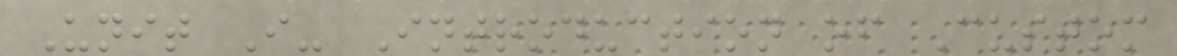Unit I- Introduction of Custom
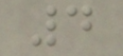4
